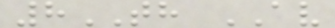8TH AV
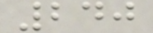240
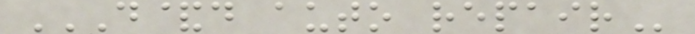D&D AUTO REPAIR
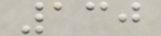130
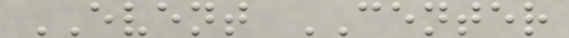EVENT CENTER
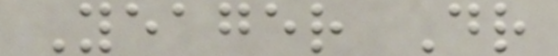Yeager Dr
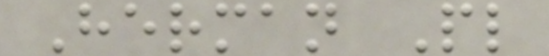Herman Pl
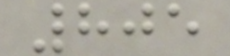805
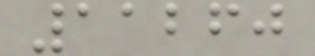11260
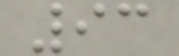93
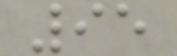95
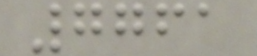7761
